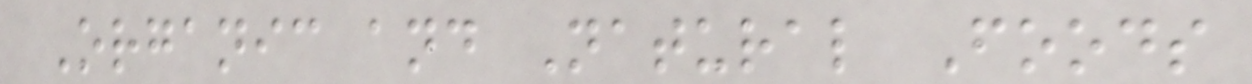Organic and Natural Foods
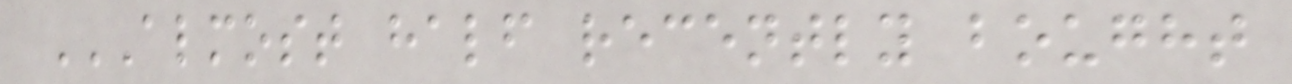ALMOST HALF RECENTLY BOUGHT
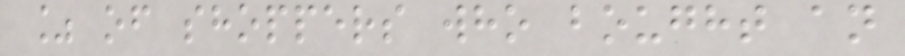% of shoppers who bought an
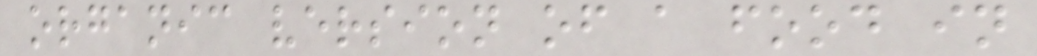organic version of a food in
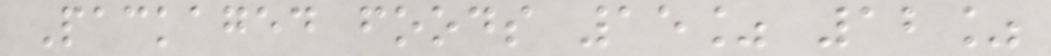Packaged foods 15% 12%
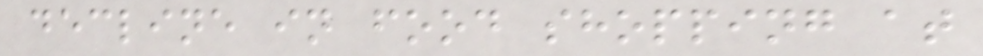decline in food shopping at
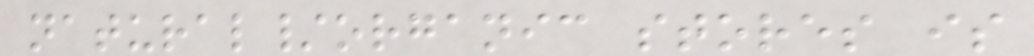natural/organic stores is
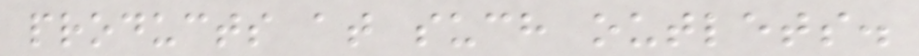products at such outlets.
